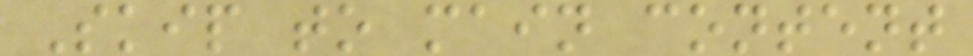Skip to main content
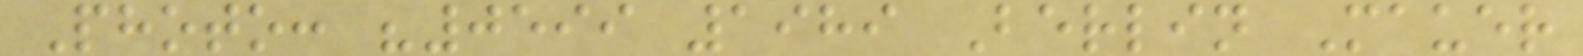Photo: "0599 1989 Berlin Mauer
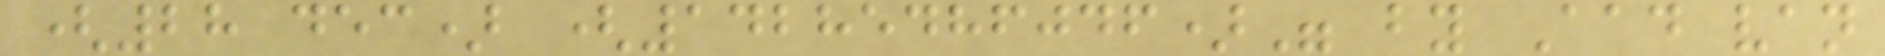(28 dec) (14285486046)" by Aad van
